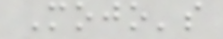Mojo's
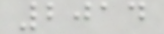2014
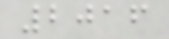2016
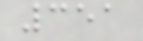351
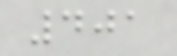401
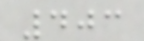403
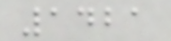1421
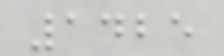1425
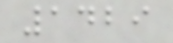1429
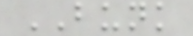BUNK
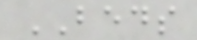BEDS
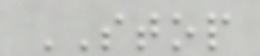STOP
